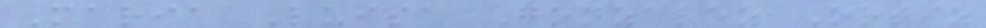Maria Luisa Gonzalez Ortiz
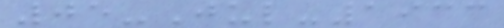05-Jul-1933
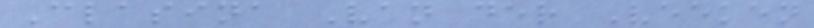Clasina Van der Veeken
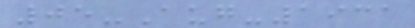05-Aug-1931
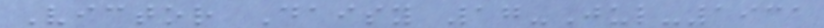Victor Daisy 17-Jul-1931
